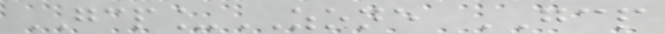GCP_ZONE GCP
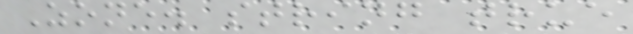Zone. string true
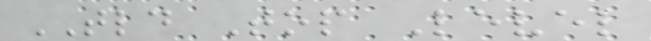TLD Top Level
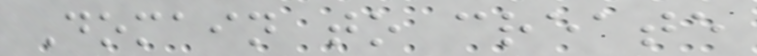Domain to create
